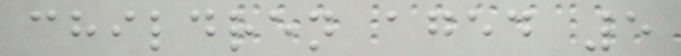children aged 5
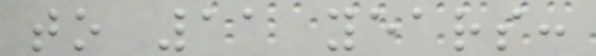to 11 years:
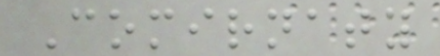Comirnaty
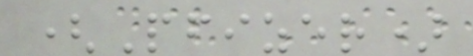(Pfizer)
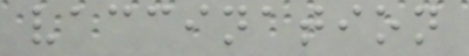vaccination
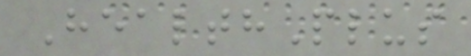HealthPlus
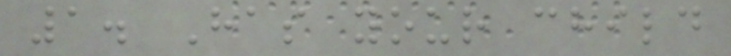1. Has your child
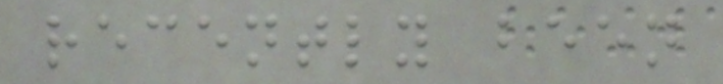recently been
